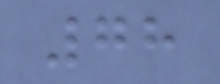78
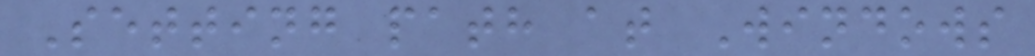Setting path at Windows
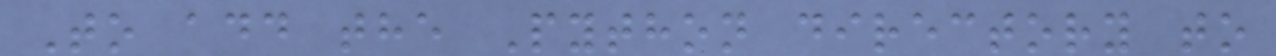To add the Python directory to
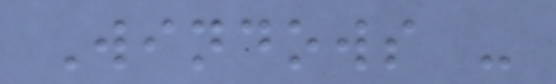Windows -
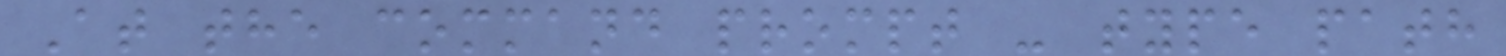At the command prompt - type path
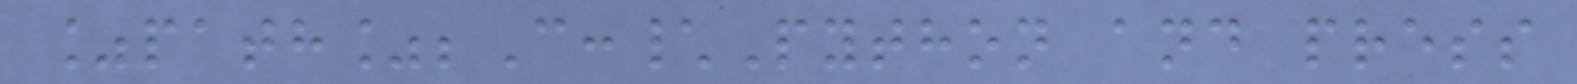%path%;C:\Python and press
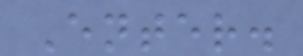Enter.
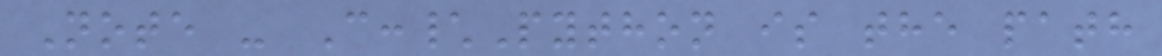Note - C:\Python is the path
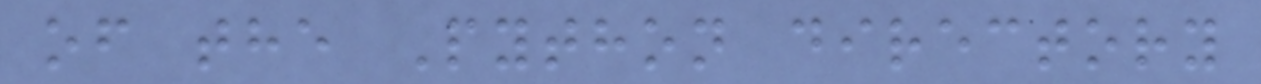of the Python directory
